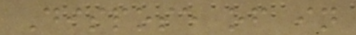Dispose of in
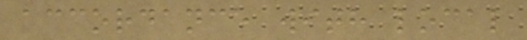accordance with local
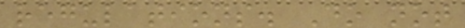regulations. Do not
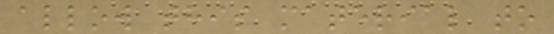allow this material to
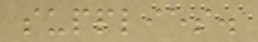supplies.
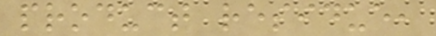product residue,
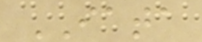IATA
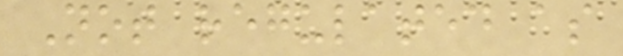Not regulated as
